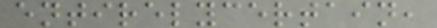entirelycertain,
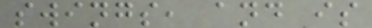swings, and is
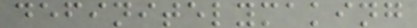definitelymaking
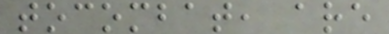tocombat, are
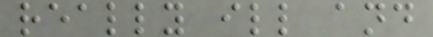really ill and
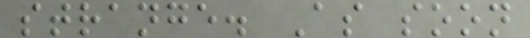strange. As soon
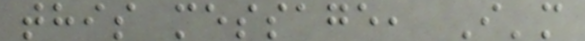this message, I'm
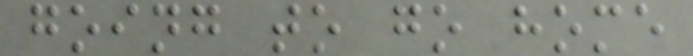going to go home
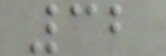32
